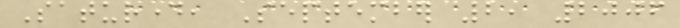Saturday, September 2, 2006
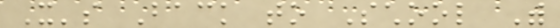It's Back to School With
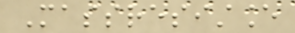Massresistance
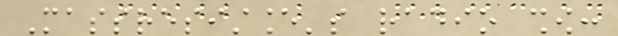Massresistance's radio show:
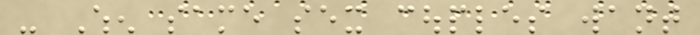- When same sex couples want
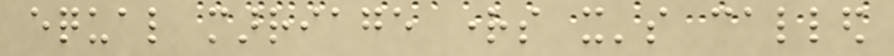equal marriage rights it's called
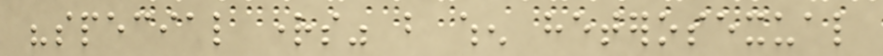"special rights" but when heterosexual
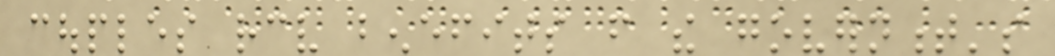couples receive benefits from the government's
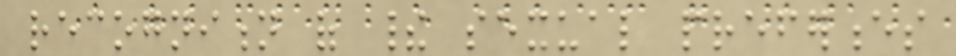recognition of their sexual preferences
